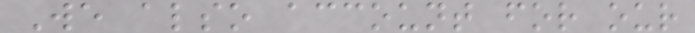We also account for our
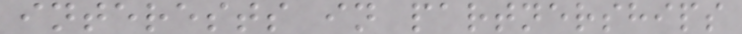interests in partnerships
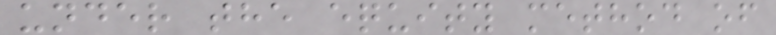under the equity method of
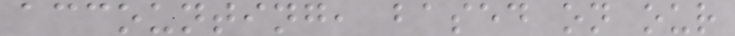accounting, based on our
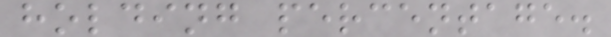holding percentage.
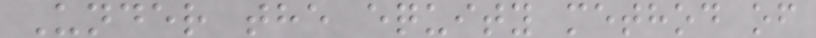Under the equity method of
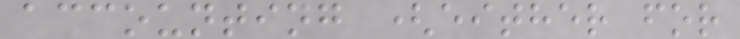accounting (either for
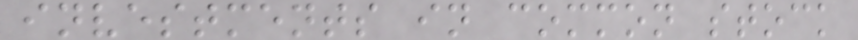investments in common stock
